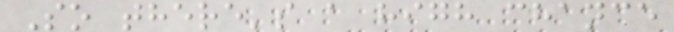So there's a high chance
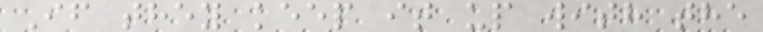If they keep it up with the
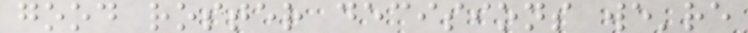good roster decisions we're
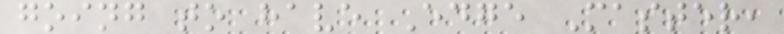going to have Edge Master,
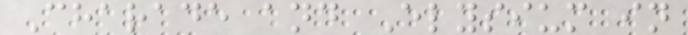Charade and Elysium in
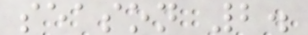season 2.
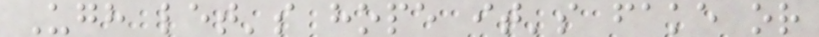Ugh let's hope it's fake or
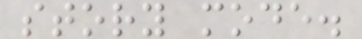story mode.
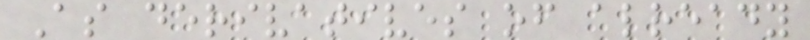As derivatives of already
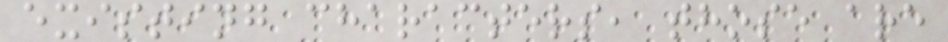existing characters, those are
